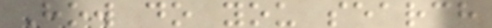How do you search
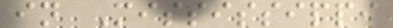in Mississippi
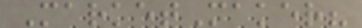MarketMaker?
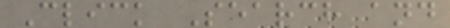Click Search and
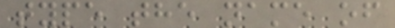type the name of
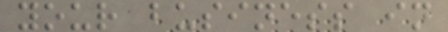your business in
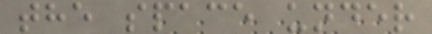the space under
